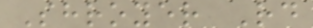Shroyer Rd
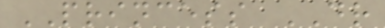PRINCESS DR
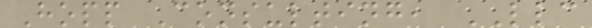Hopp Consulting, LLC
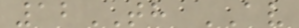12TH AV
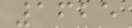1625
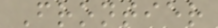Frontier
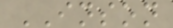INSON
